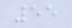55
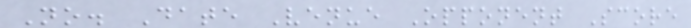No. Date Venue Opponent Score
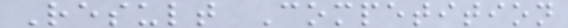Result Competition
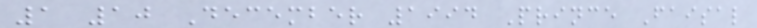1 10 December 1994 Prince Faisal
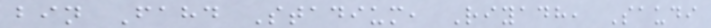bin Fahd Stadium, Riyadh, Saudi
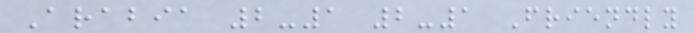Arabia 2-1 2-1 Friendly
